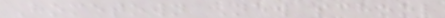Hometown New school
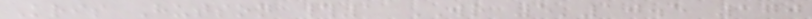Kris Hutson #1 WR 5'10.5 170
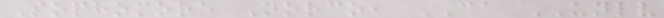Sophomore Norco, CA UNLV
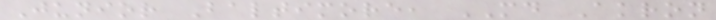Junior Baltimore, MD Akron
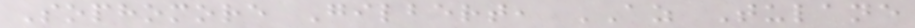Sophomore Gilbert, AZ Tulane
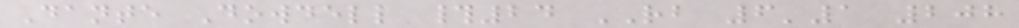Dante Dowdell #24 RB 6'1 208
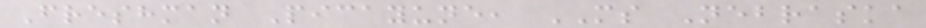Freshman Picayune, MS Nebraska
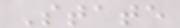State
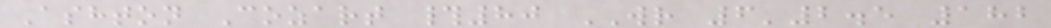Ashton Cozart #80 WR 6'2.5 182
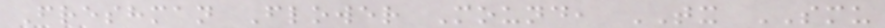Freshman Flower Mound, TX SMU
